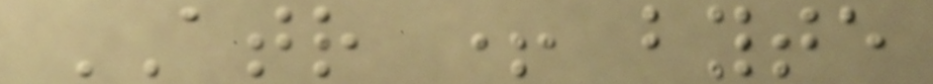ATR + byte
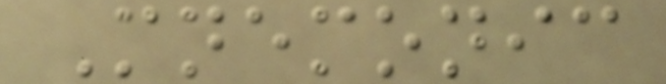Mnemonic
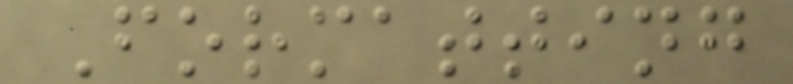Formatting
